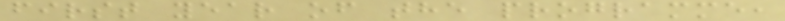first year of the programme,
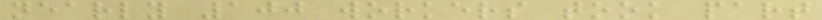nearly 100 workers took part
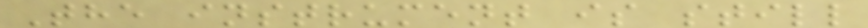The instrument is still
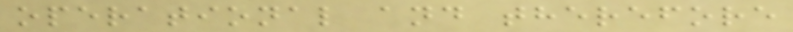operational and therefore
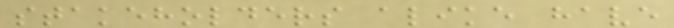stakeholders alike have
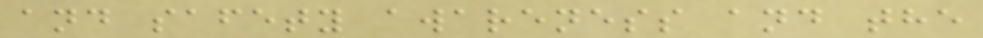and safety awareness and the
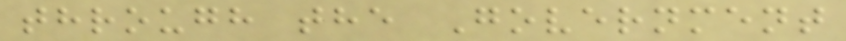through the Government
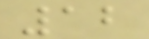12
